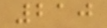210
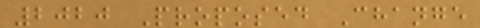2020 Proposed Change
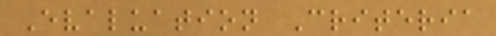Evaluation Criteria
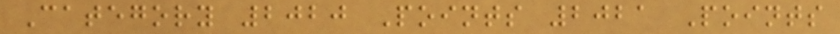Category 2020 Points 2021 Points
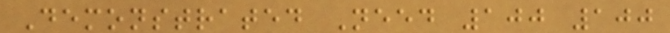Demonstrated Need 100 100
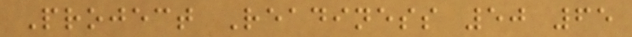Project Readiness 50 65
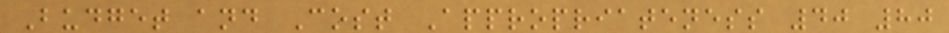Budget and Cost Appropriateness 40 80
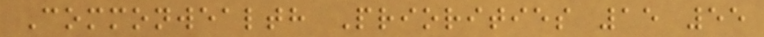Commonwealth Priorities 15 55
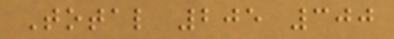Total 205 300
